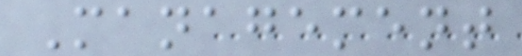Management
